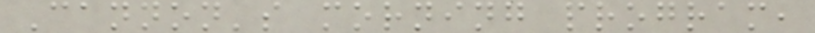Cannon's morning program,
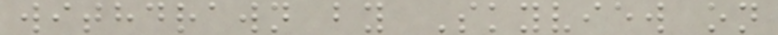withdrawn by Skyview on
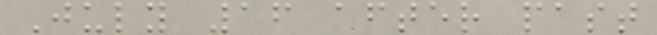July 16 after past
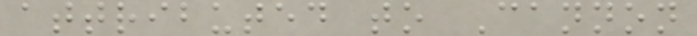attributed to Cannon
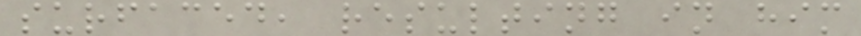surfaced, resulting in him
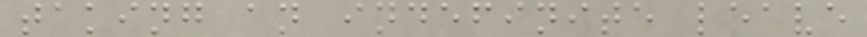taking an indefinite leave
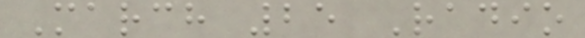March 25 Radio
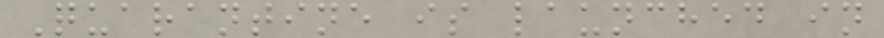Quarantine is launched in
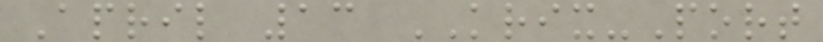April 13 KRIX-Port
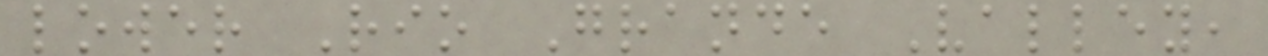lower Rio Grande Valley,
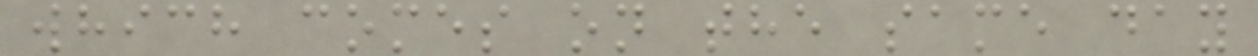which comes on the same day
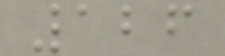126
